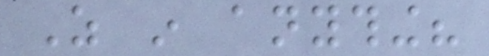As in anything?
